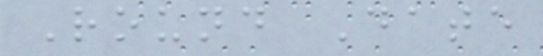Round Date
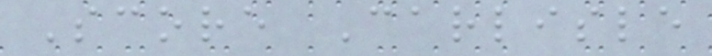Score Carlisle
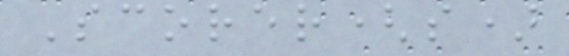Scorer(s)
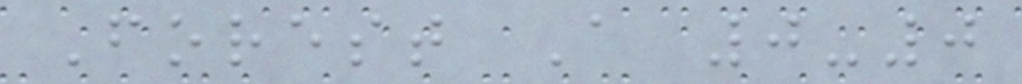Forest A 0-0
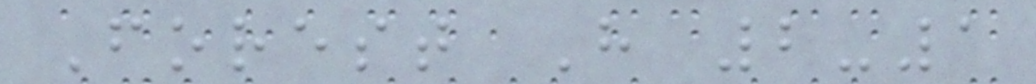Forest H 2-1
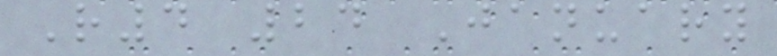R4 24 January
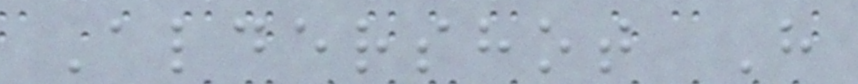Aldershot H
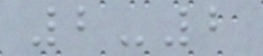2-2
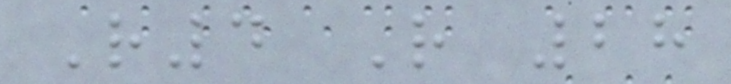R4 R 28
